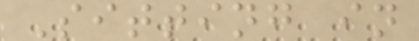Sitting in
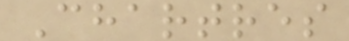Chartres
